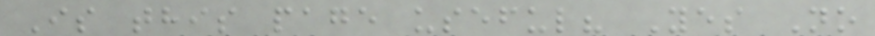Is this page useful? Yes No
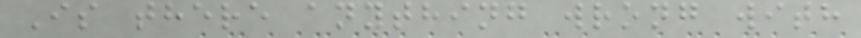Is there anything wrong with
